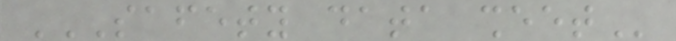SAFETY DATA SHEET
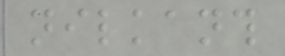nilkanth
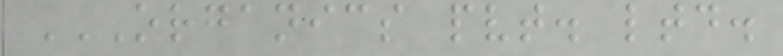ORGANICS PVT. LTD.
